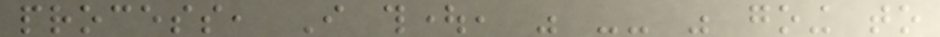process, I thought, was -- was going to
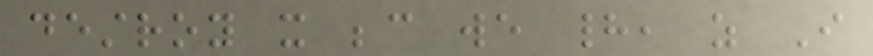destroy it because we had, as I
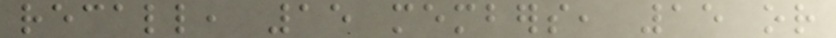recall, 15 members, 15 or
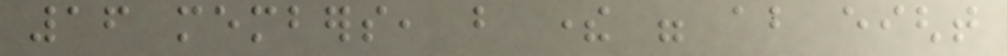16 members, but there were about eight
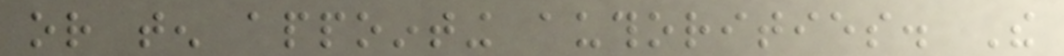or ten appointing authorities. The
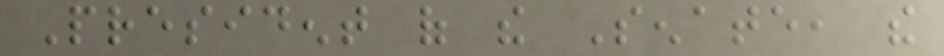President of the Senate, the
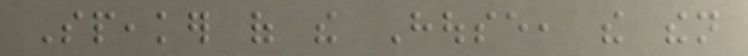Speaker of the House, the then
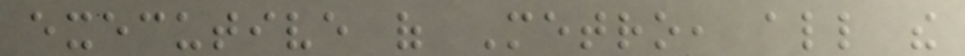executive of Metro, all the
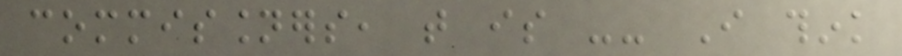commissioners, that is -- I think
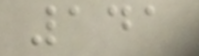141
